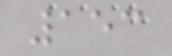153
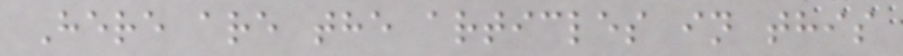Here are the articles in this
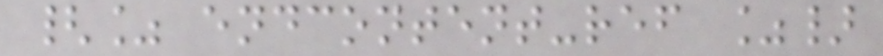{% endcontent-ref %}
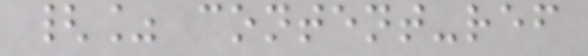{% content-ref
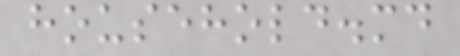household.md
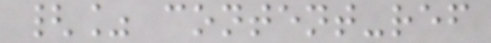{% content-ref
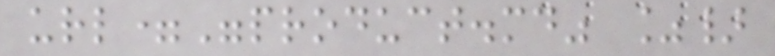url="product.md" %}
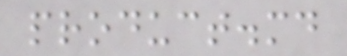product.md
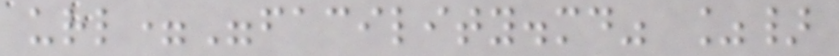url="facility.md" %}
